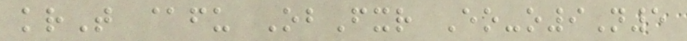krT @fu ObFxr Eo-o9N5
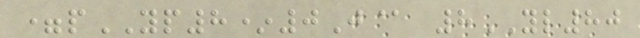=pYP8*0J@ 8YL80
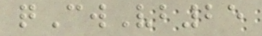qCwVb25
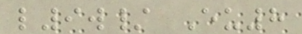l9w/ Eu8
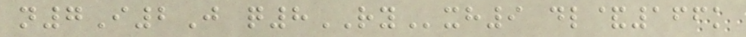n7I2J q8RYxh9 dl&166k
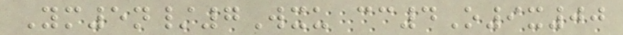Ym5n/7Wxu cc4O9x00
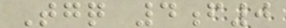Tgq 4f0
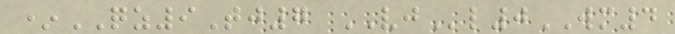*QZ9Tj7 VJl0WM4
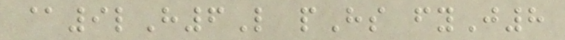@9lH6L pHs fyJ8
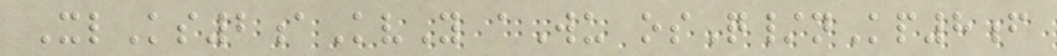XlKs2aKvY aWu osQ/nKp8f
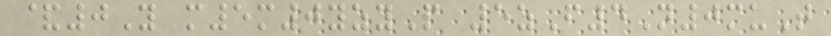&0Y m5m0yzyP 5zF4N0muT
